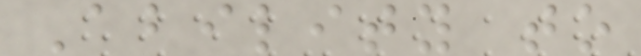Ability to
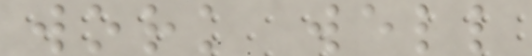work well
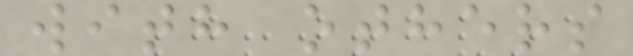with others
